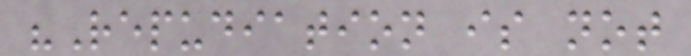"Repudiation is not
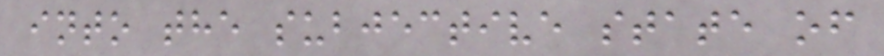into the subjective state of
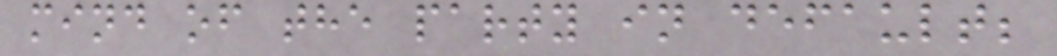mind of the party in default;
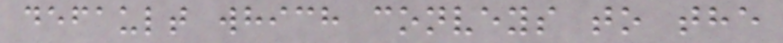default which conveys to the
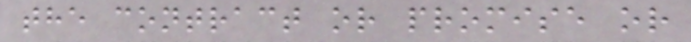the contract or promise or
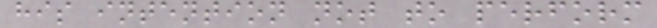his intention not to perform
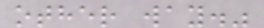other way."
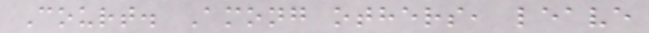Court. Among others, leave
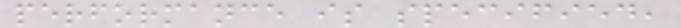performance is specified,
